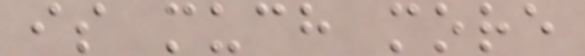is much more
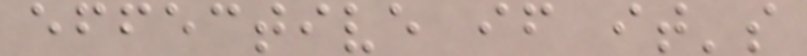effective if it's
